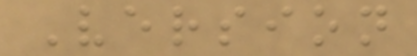Version
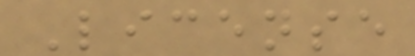License
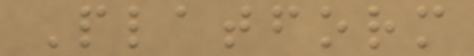Platform
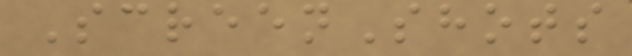ScreenShots
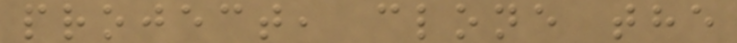project, clone the
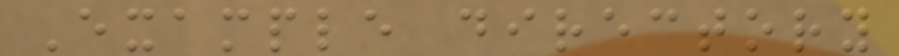Example directory
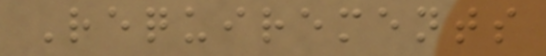Requirements
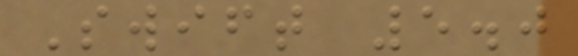Swift 5.0
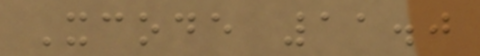Xcode 11.0
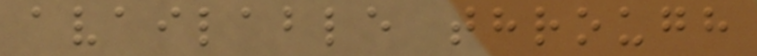available through
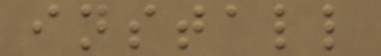install
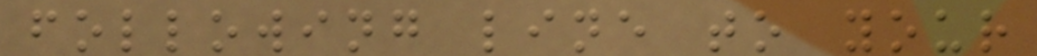following line to your
